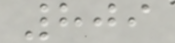809
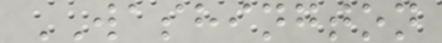WASHINGTON
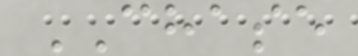CHASE
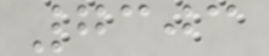7303
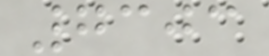7303
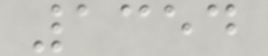1354
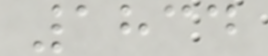1834
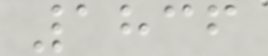1836
